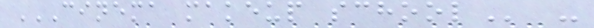CINEMA MAKEUP SCHOOL -
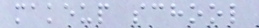makeup school
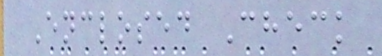Enclosed Check
